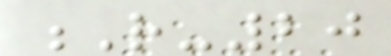R-20
